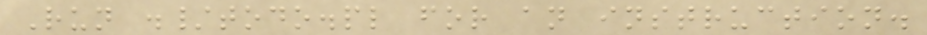Run ./todo.pl for an instruction.
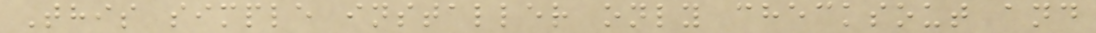This simple installer only checksout and
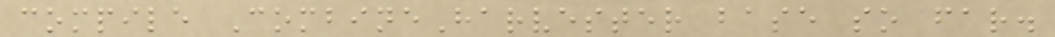compile CombineHarvester base so far.
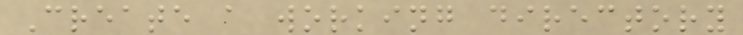Create a working directory
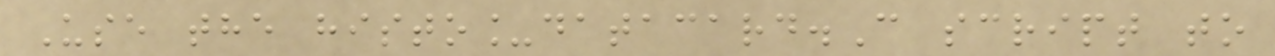Use the histo_datacard.C script to
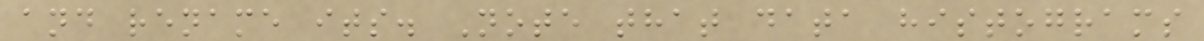and rename its. Note that data histograms
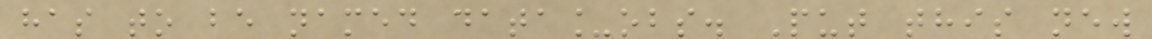has to be named data_obs. Put this new
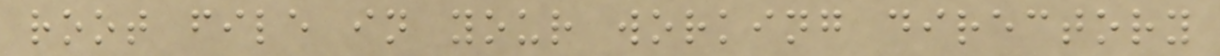root file in your working directory
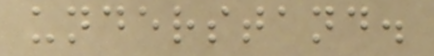understand.
